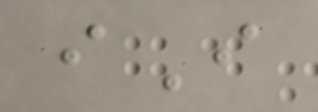iI
